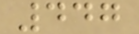447
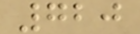720
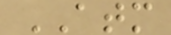ATM
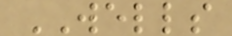WELLS
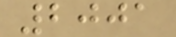2001
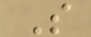S
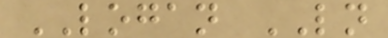LOGAN LN
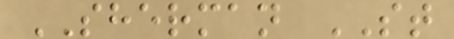SHERMAN ST
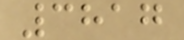3817
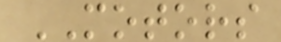MOTORS
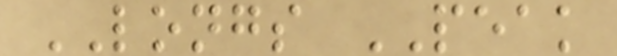LONGS PEAK
